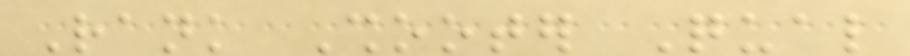Rank Shooter Qual
